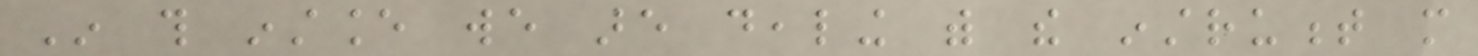In this instance we are dealing with the instrument more
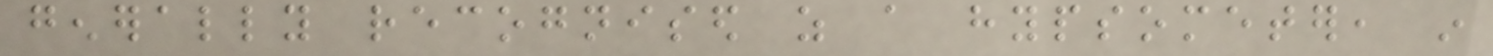generally recognised as a hypsometer, in
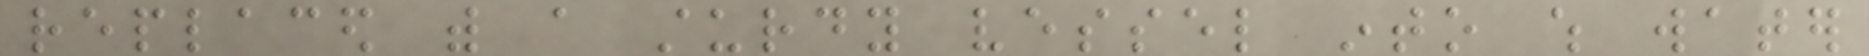replaced with a sturdy vessel into which water
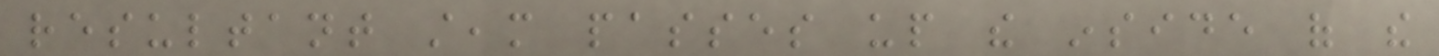resultant steam passes up the inside of the
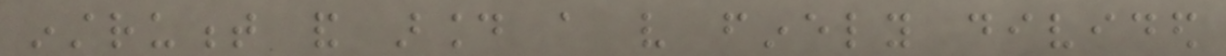instrument and around a very finely divided
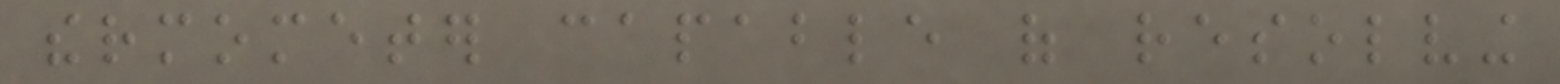thermometer capable of resolving
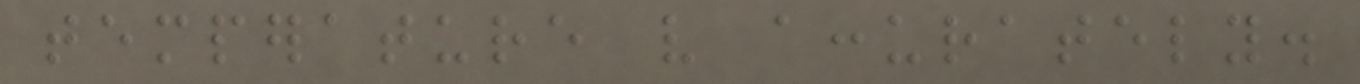temperature very accurately.
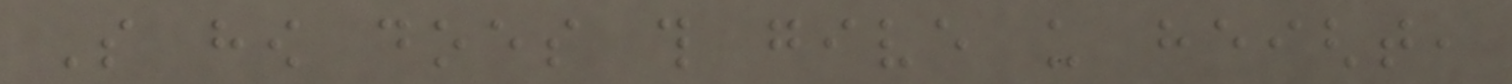So how does this give us height,
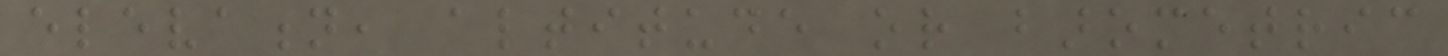elevation, altitude or barometric
